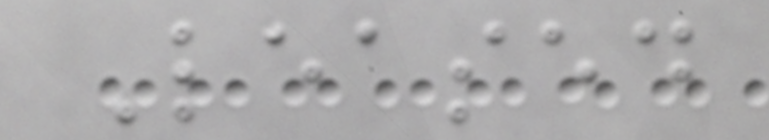Leased
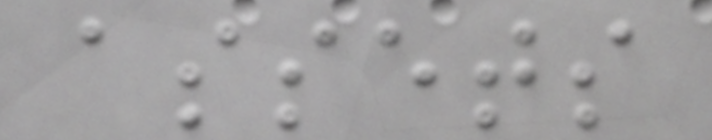assets
